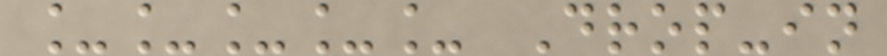_____ Drop-in
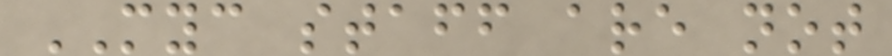MYC staff are not
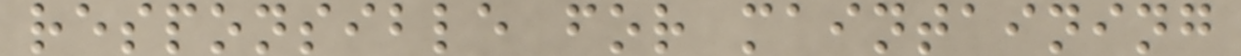responsible for maintaining
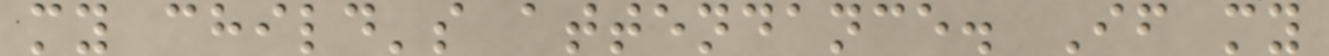my child's attendance. If my
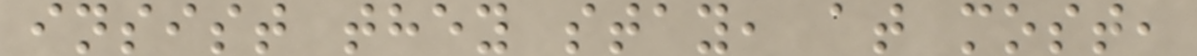insist they stay, at most,
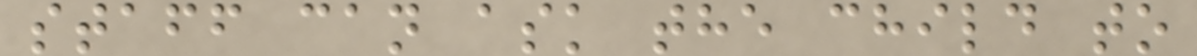staff can ask the child to
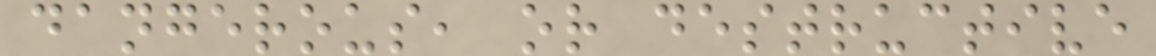dangerous, or destructive
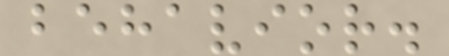behavior.
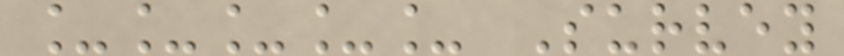_____ Survey
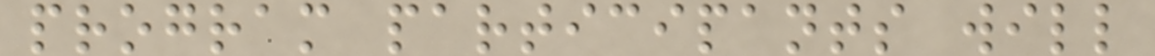program participants will
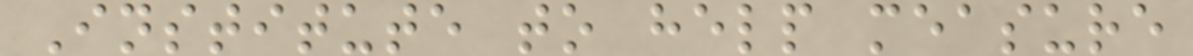Institute to help measure
